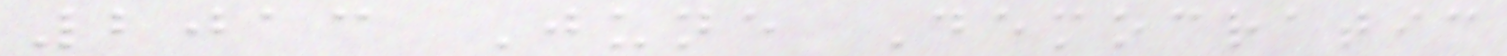2013 June Democratic
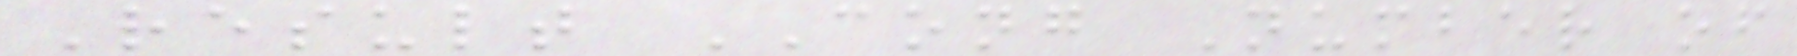Result CONG Number of
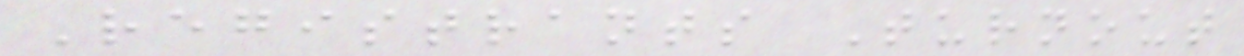Registrants Turnout
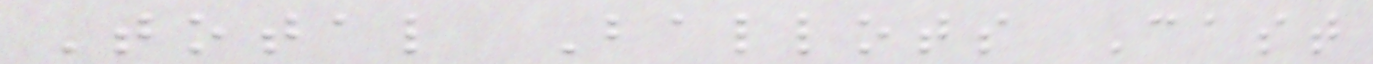Total Ballots Cast
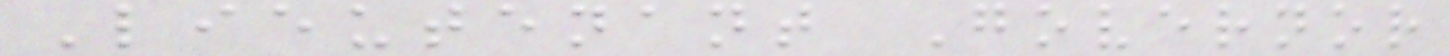Lieutenant Governor
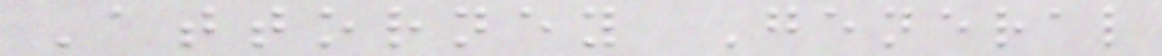Attorney General
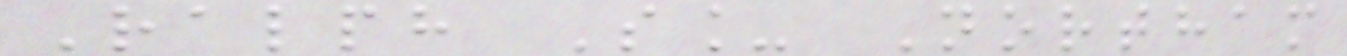Ralph S_ Northam
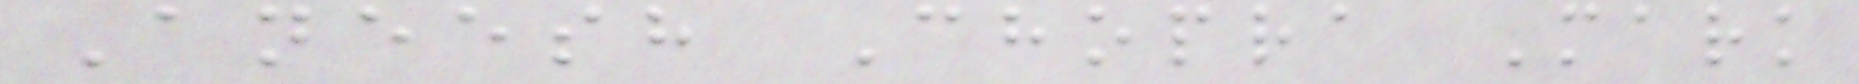Aneesh Chopra Mark
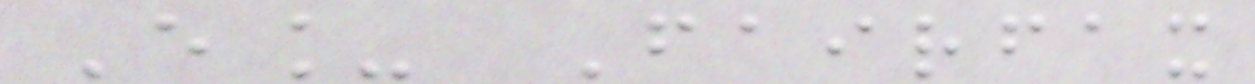E_ Fairfax
